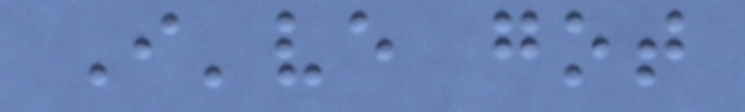I've got
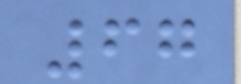67
